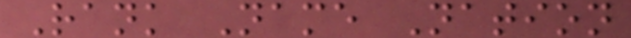Rank Name Nation
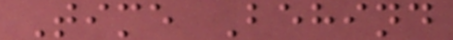Time Behind
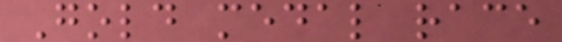Gold medal race
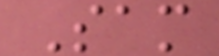Sam
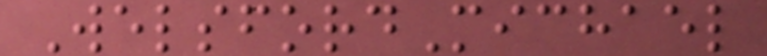WelsfordMichael
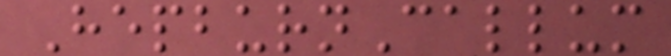HepburnCallum
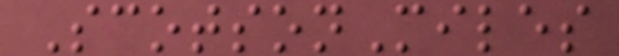ScotsonMiles
